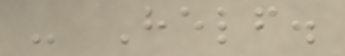- Helf.
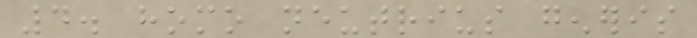4. homo neutrius generis
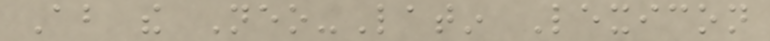About the Neo-Latin Lexicon
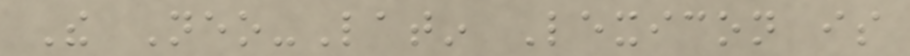The Neo-Latin Lexicon is
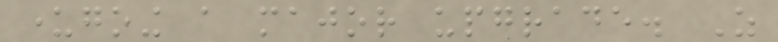undergoing a major upgrade. As
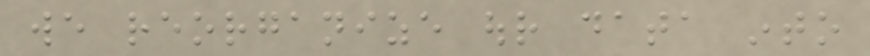we reorganize our data into
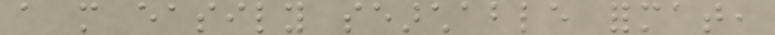a more easily searchable format,
